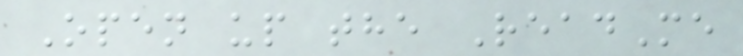Open up the ReadMe
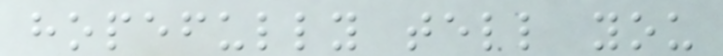hopefully tell you
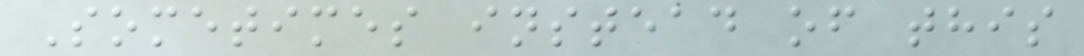Sometimes instead of this
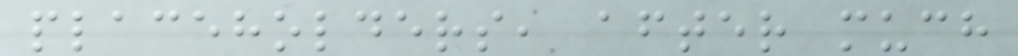placeholders, after much
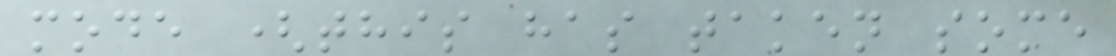mode (this has taken some
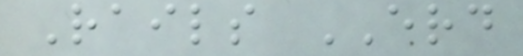Rails ERD
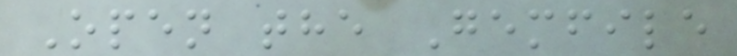Open the Gemfile
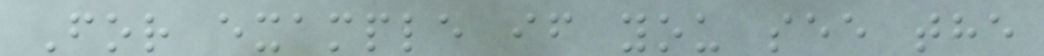For example if you see the
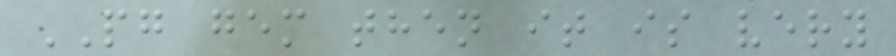PG gem then it is very
